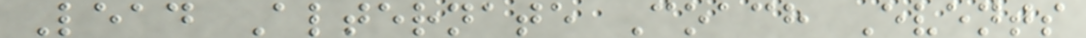Lead Alternate Coach Events
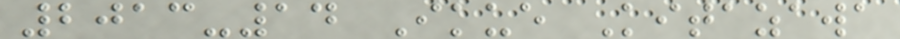2013-14 Ikue Kitazawa
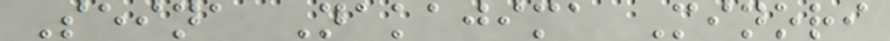Seina Nakajima Minori
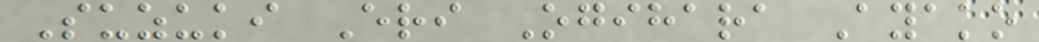Suzuki Eri Ogihara Ayako
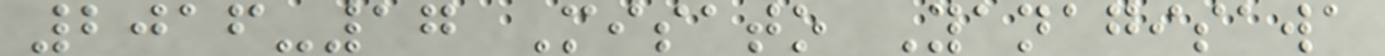2016-17 Misato Yanagisawa
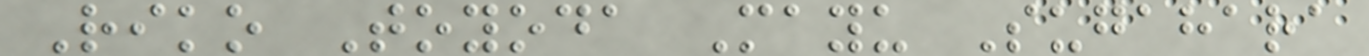Riko Toyoda Mayu Sugahara
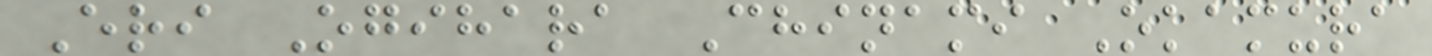Eri Ogihara Chinami Okamura
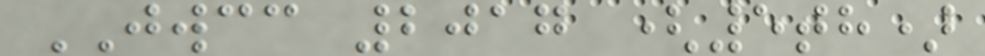JWCC 2017 (5th)
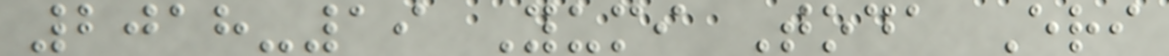2018-19 Yumi Toda Eri
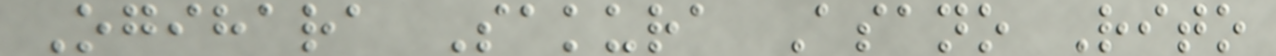Ogihara Sakura Asano Rito
